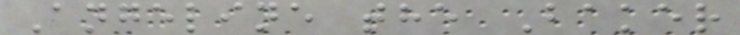Angeline the Baker
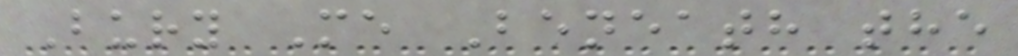Bury Me Beneath the
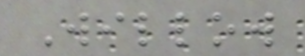Willow
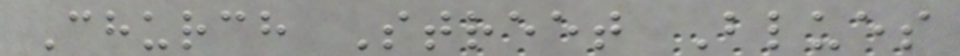Church Street Blues
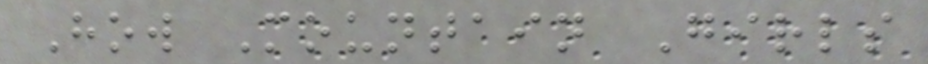How Mountain Girls
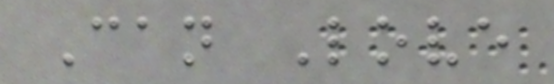Can Love
